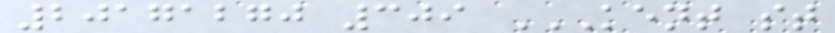20171270 309 KENT ST
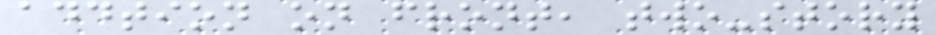addtion on front, two-story
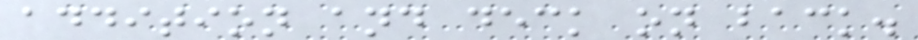addition and deck on back.
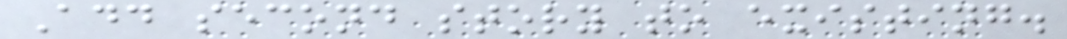Add second story to existing.
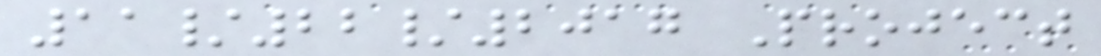11/22/2017 Project
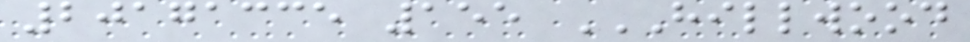20171335 155 HILLWOOD
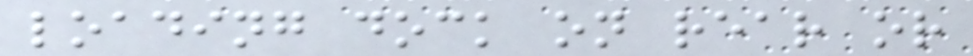loading dock on rear or
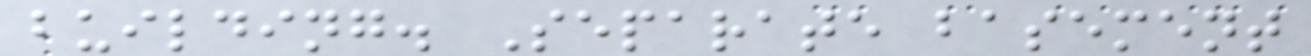building. Separate basement
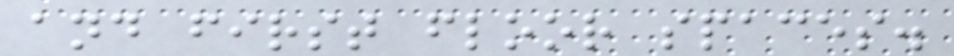and first floor spaces.
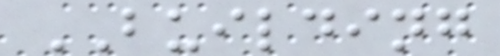BUILDING
